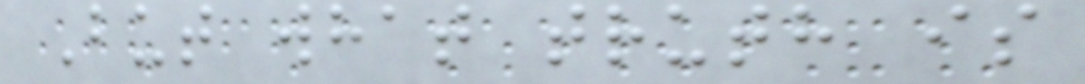But what truth is
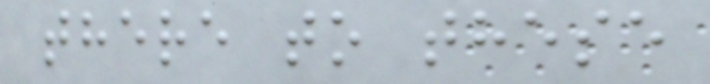there to these
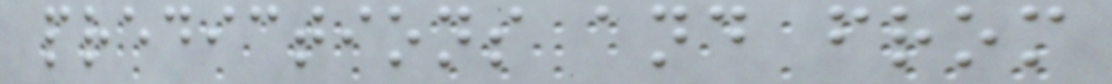predictions and from
